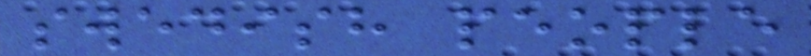swedish people
